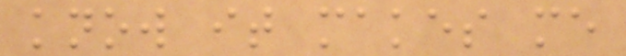know it makes me
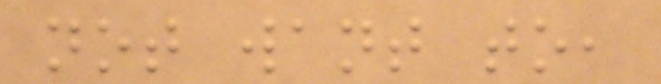not want to,
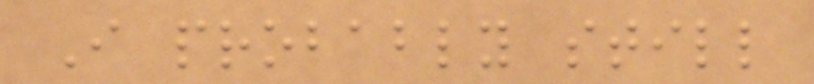I probably still
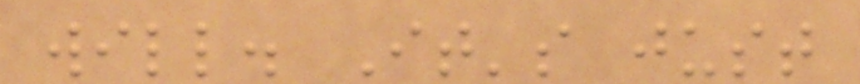will. It's just
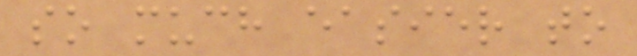so much easier to
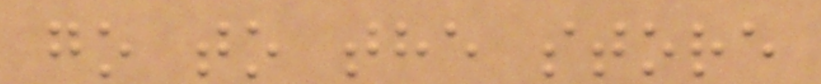go to the store
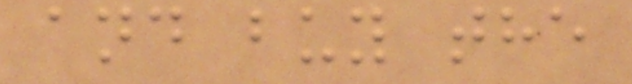and buy the
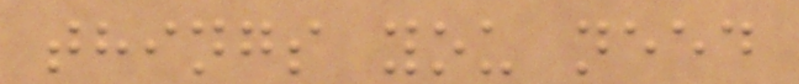things you need
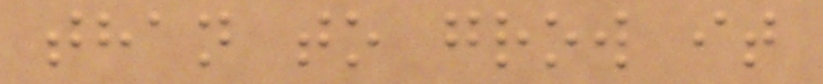than to grow it
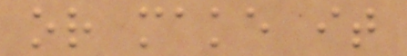or make it
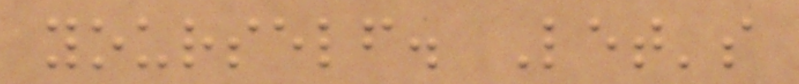yourself. Let's
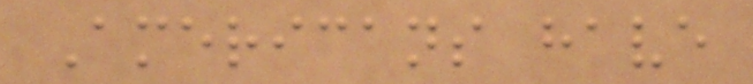Americans have
